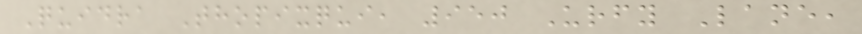Quidra Thopixqui, 950 Urfy Lane,
